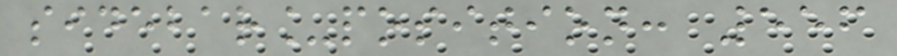sidebar_position: 556
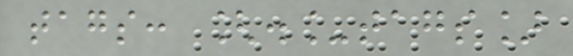tags: [._tags]
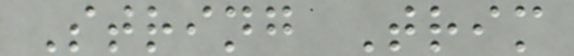String Trim
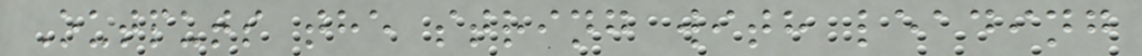Outputs the string with leading
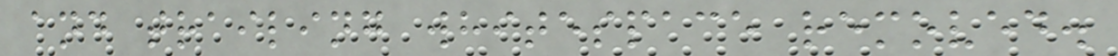and trailing whitespace removed.
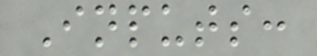Inputs:
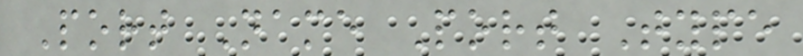Port Name Port Type
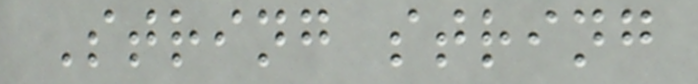String string
